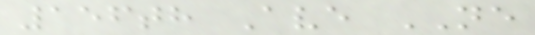156th Ave NE
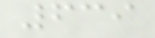639
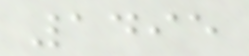1495
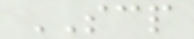SCP
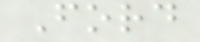Ford
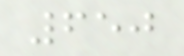650
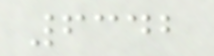6342
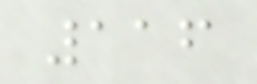116
